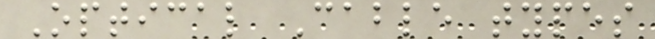Optical Cable types
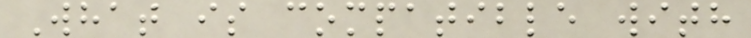What is compatible with
